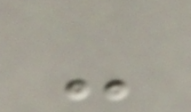-
